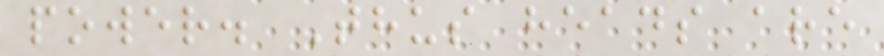power. Thus heads are
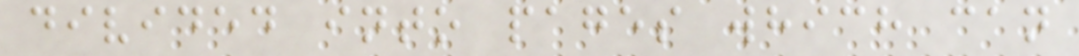divided into pages which can
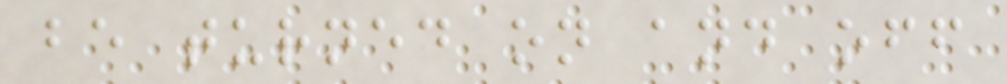be turned on and off
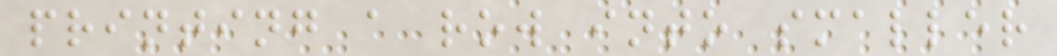printing a row into smaller
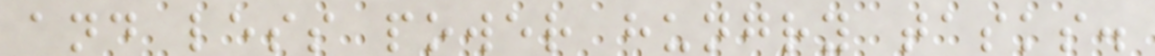and less power hungry tasks.
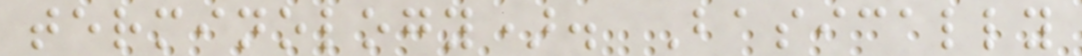terminology). Basically
